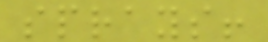sprays!
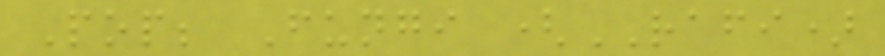Pop; Fungi (RAFI)
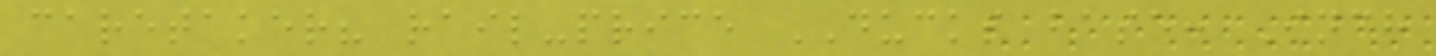caretaker? rail-price DUCKS base: Inch
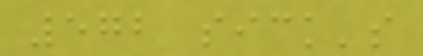572 sick's
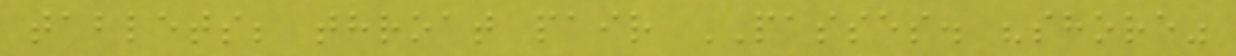tablets; throat pair PASSES. "shore"
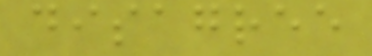disagree
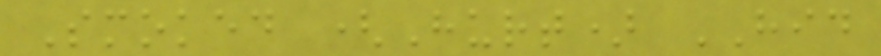Smoked (Hurt) HID
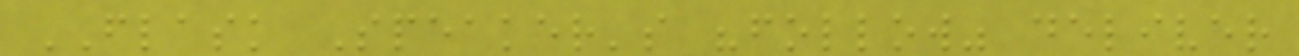FLASK Speaker's "follow" deliver
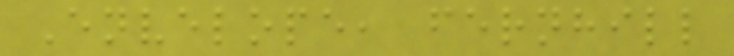Envelope, fernhill
